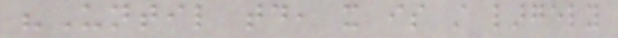"Until today, it is still largely
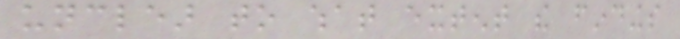unclear to what extent the findings
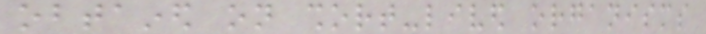obtained on short-lived organisms
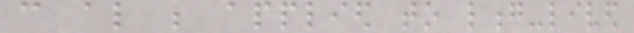can also be applied to long-lived
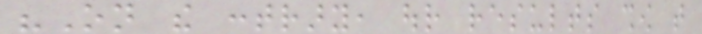"On the contrary, our results show that
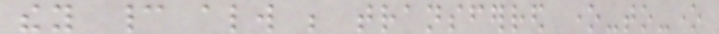they cannot always be transferred one-to-one
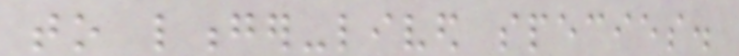to longer-lived species.
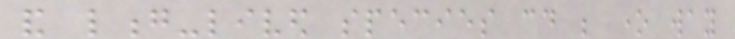and long-lived species could be one way
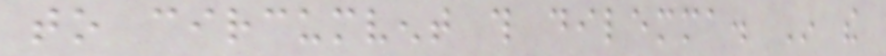to circumvent this dilemma. In the
